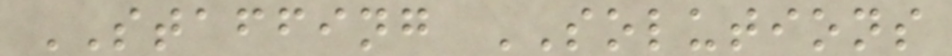STAFFING SOLUTIONS
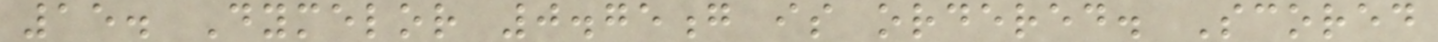15. Dymelor 0.75g is ordered. Scored
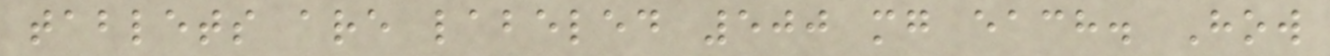tablets are labeled 500 mg each. How
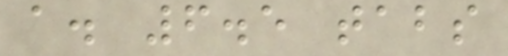a. 6.5 tabs
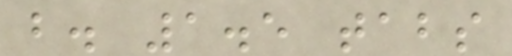b. 1.5 tabs
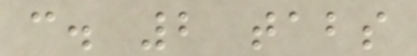c. 2 tabs
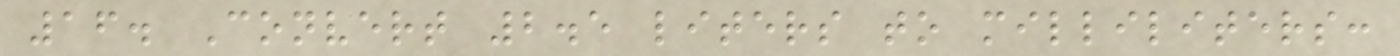16. Convert 2.5 liters to milliliters:
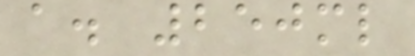a. 250ml
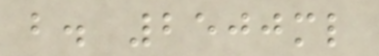b. 2500ml
